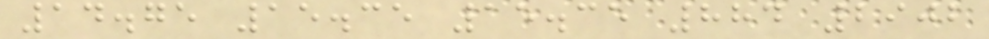14.75 15.35 15.35 884 2902
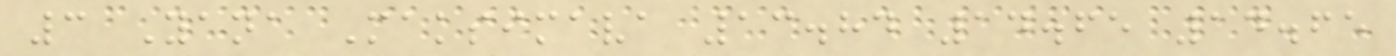3 Yana Maksimava 13.84 14.65 14.65
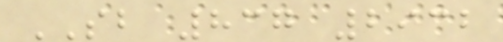SB 837 2932
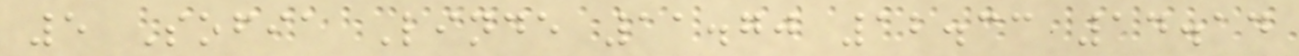5 Sofia Linde 11.70 12.33 14.14
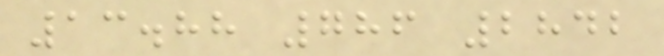13.88 786 2842
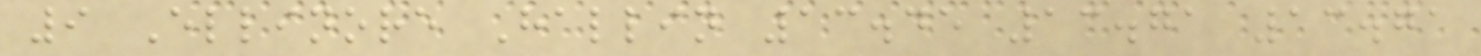9 Ellinore Hallin 13.45 13.71 13.71
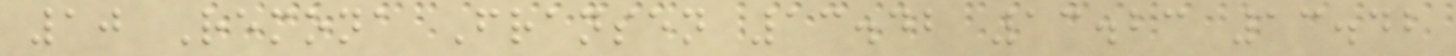10 Remona Fransen 13.42 13.23 13.42
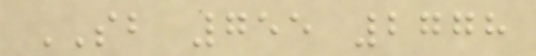SB 755 2778
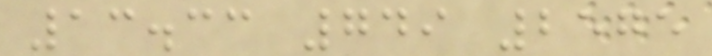13.33 749 2575
